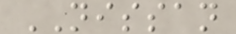NISSAN
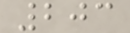203
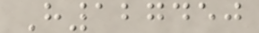H127450
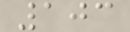103
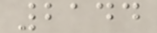2144
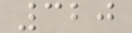320
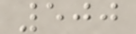500
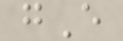gE
